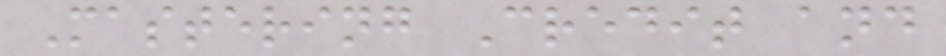Mastering Credit and
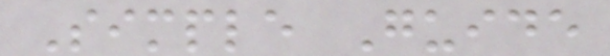Simple Guide
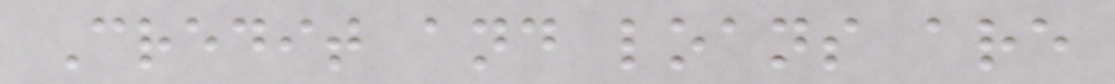Credit and loans are
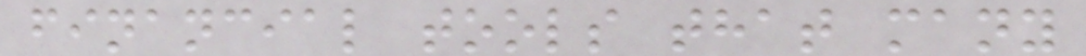financial tools that many
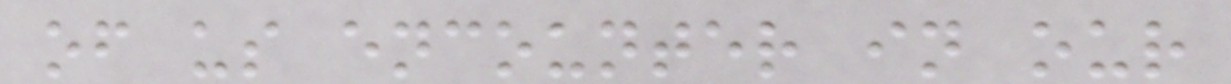of us encounter in our
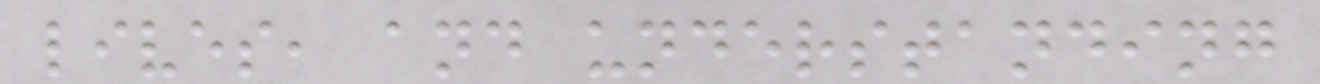lives, and understanding
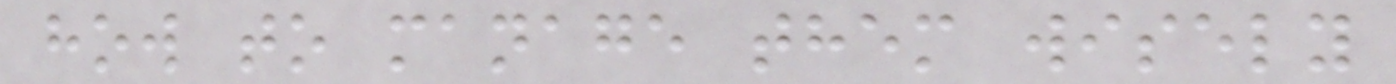how to manage them wisely
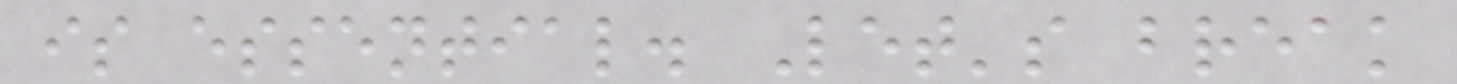is essential. Let's break
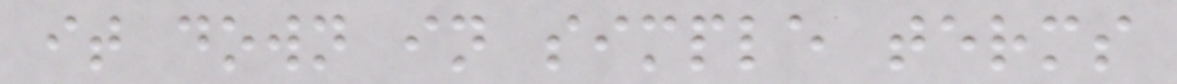it down in simple terms
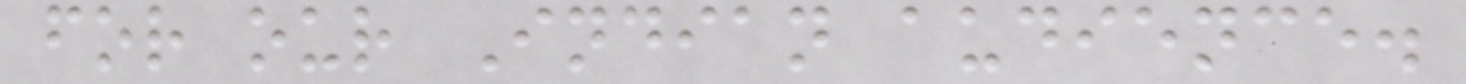for our Indian audience.
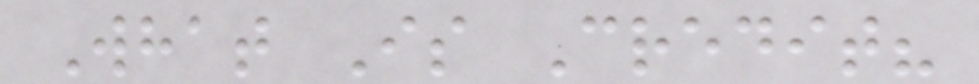What Is Credit?
